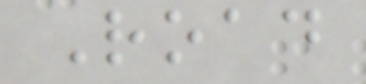Road
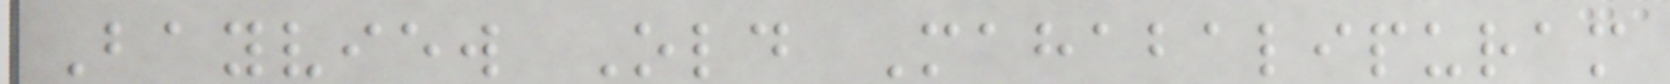Bayview Old Mahabalipuram
